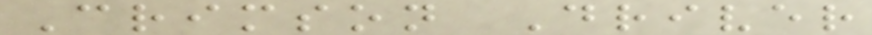Crimson Driver
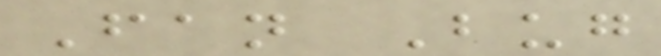Fan Bug
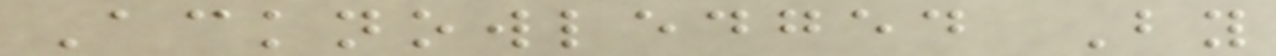Acknowledged By
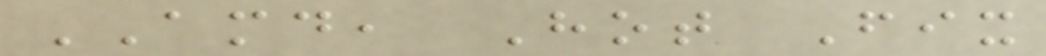AMD, Hot Fix
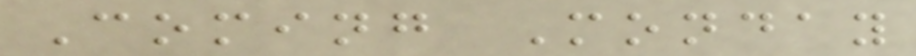Coming Monday
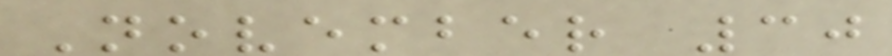November 30
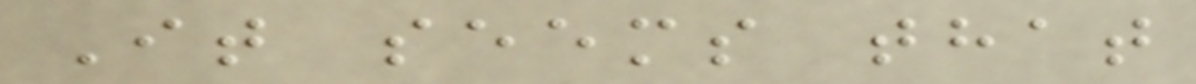It seems that
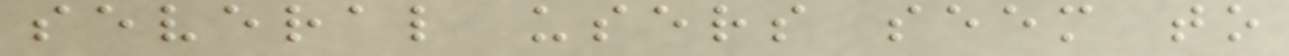several users seem to
